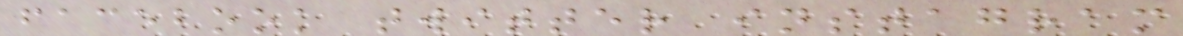facebook twitter instagram
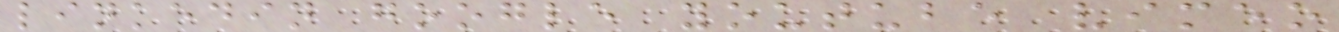linkedin google youtube vimeo
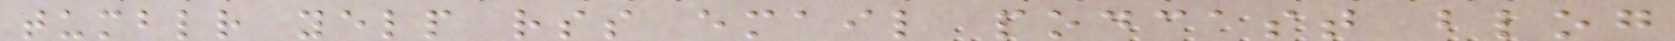tumblr yelp rss email podcast blog
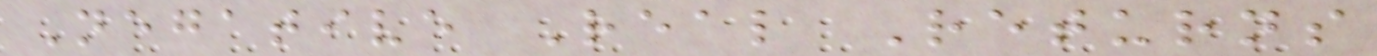Negative Real Returns
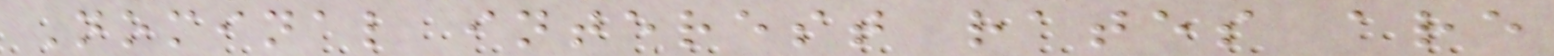Nominal interest rates are
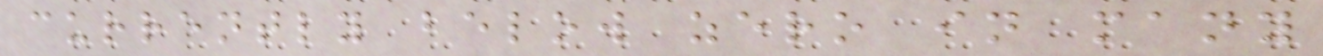currently below zero in many
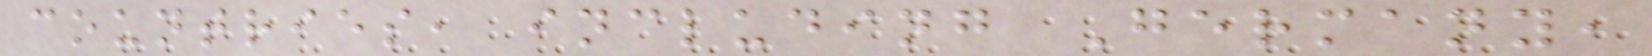countries, including Germany,
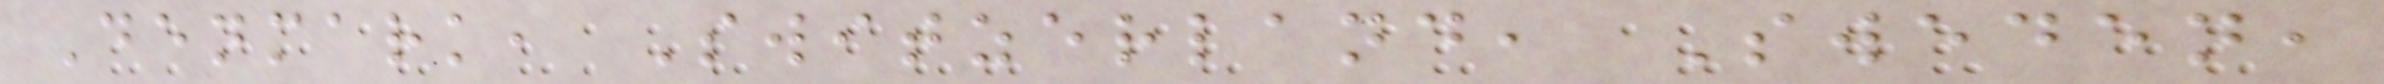Denmark, Switzerland, Sweden,
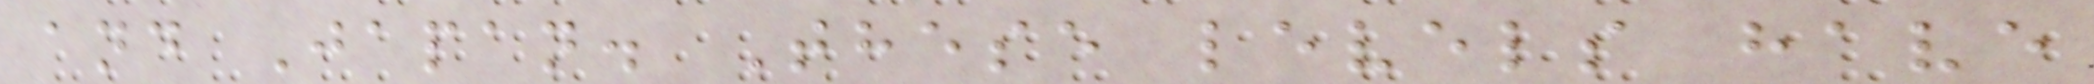and Japan. These levels have
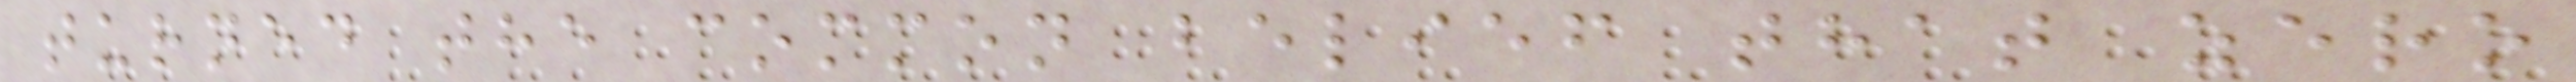turned the common belief that zero
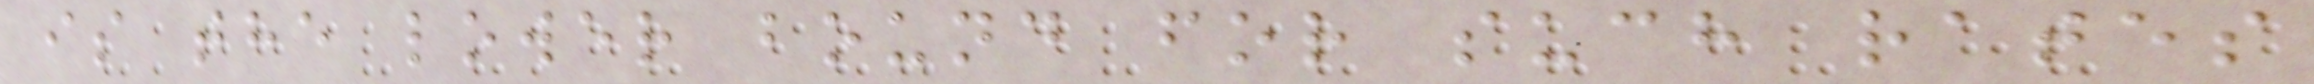is the lower bound for such rates
